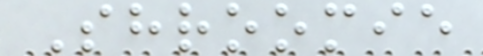Shroomie
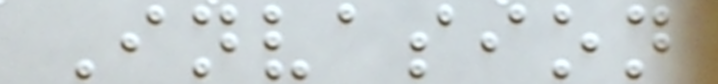Invasion
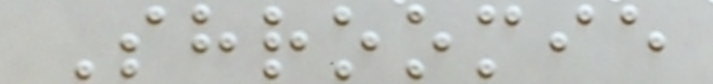Shroomie
